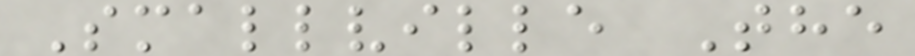Smallville The
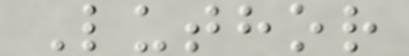Luthor
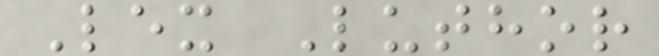Lex Luthor
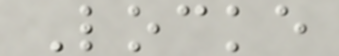Locke
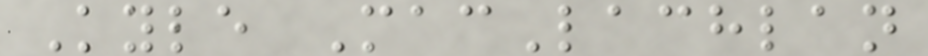Kyle MacLachlan
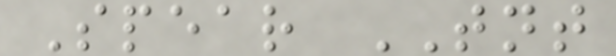Spear TNT
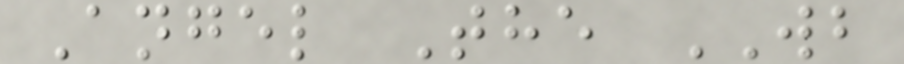Angel The WB
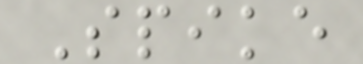Spike
